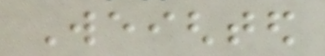Weighted
